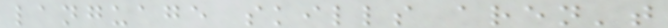language skills aren't
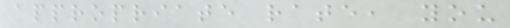appropriate rate, you
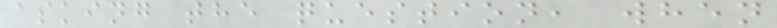asking the question, when
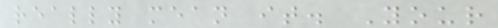really mean it. Your
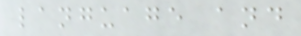language and
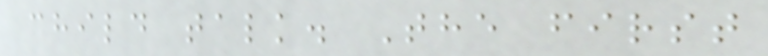child talk. The first
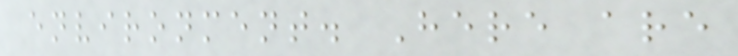environment. Here are
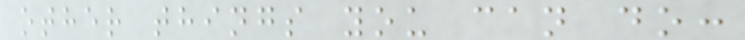other things you can do:
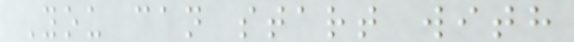You can start with
